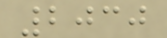2030
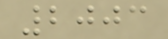2003
